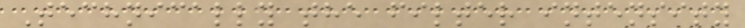Technically the filter intensity
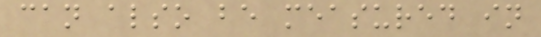can also be measured in
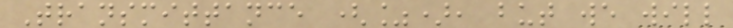Transmittance (%), but we will
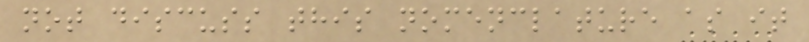not discuss this nomenclature as it
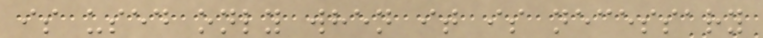is used only when it is necessary
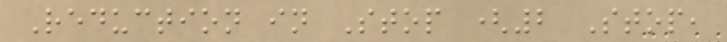Reduction in Stop (2 Stop,
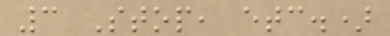3 Stop, etc.)
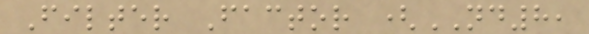Filter Factor (ND8,
